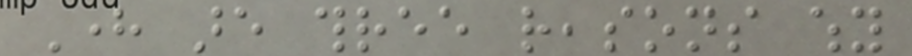Here are three reasons why
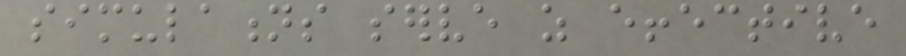simulations serve as effective
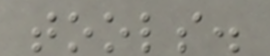tools.
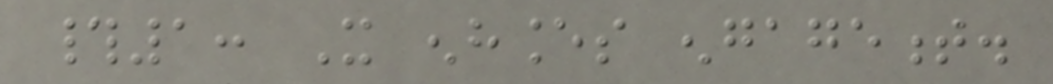#1: It enhances engagement.
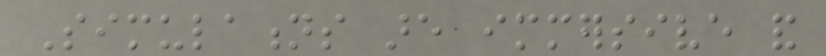Simulations are immersive and
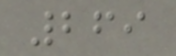269
